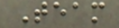Team
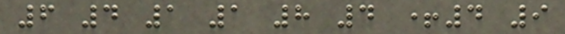6 4 1 1 8 4 +4 9
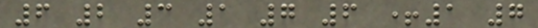6 2 3 1 7 6 +1 7
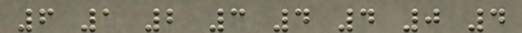6 1 2 3 4 4 0 4
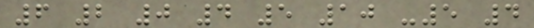6 2 0 4 5 10 -5 4
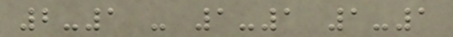2-1 - 1-1 1-1
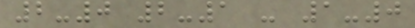2-0 2-1 - 1-0
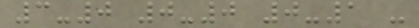3-0 0-0 0-1 -
